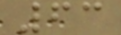63
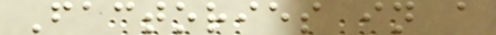Factories in a
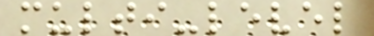multi-level
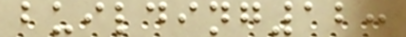building12:
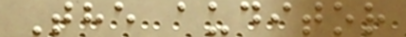The auditor
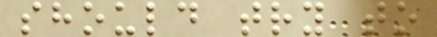should try to
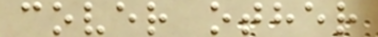cover other
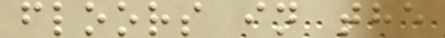floors in the
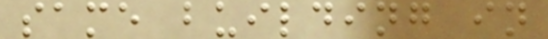same building in
